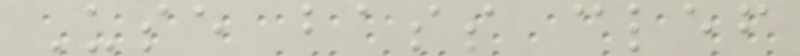Use bass clef
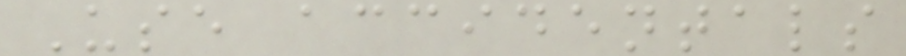Use accidentals
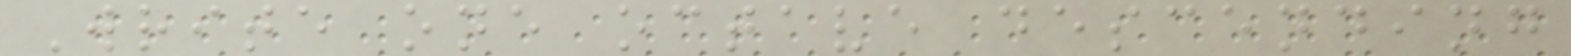Write one octave descending
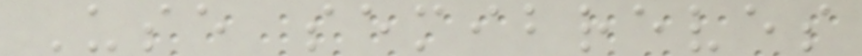Use semibreves
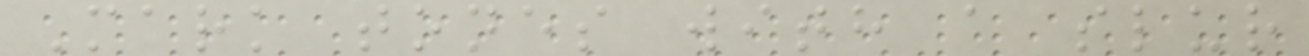Mark tones with a slur
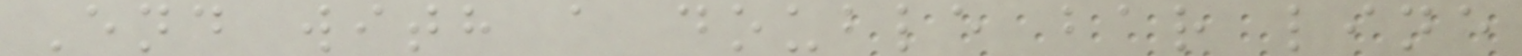End with a double bar line
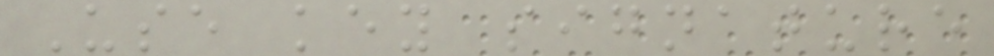Use key signature
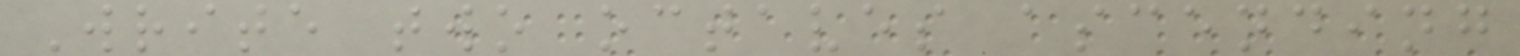Write two octaves ascending
